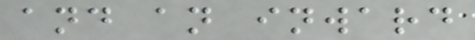and an inward
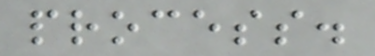process.
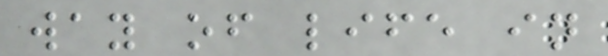way of life in
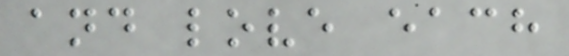and love each
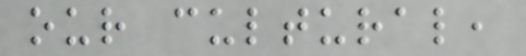our cultural,
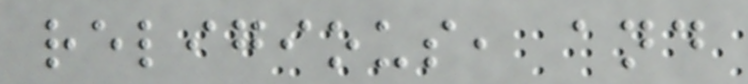religious, and
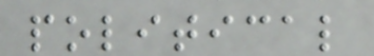political
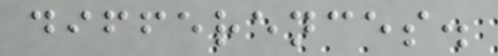differences.
